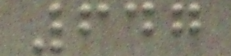647
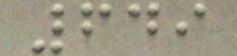649
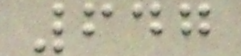647
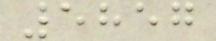5857
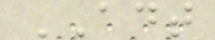ADT
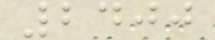2400
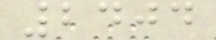2404
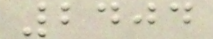2404
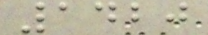1420
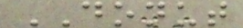DONUT
